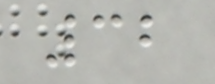32
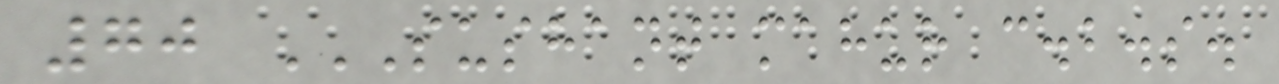70 SUSHANT MAHUR C.B.S.
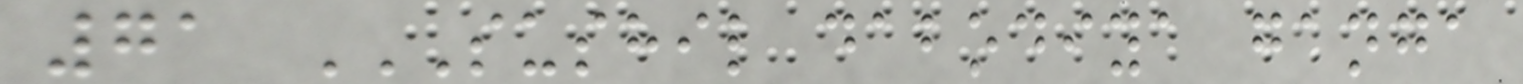71 SUSHIL DABODIYA GANGA
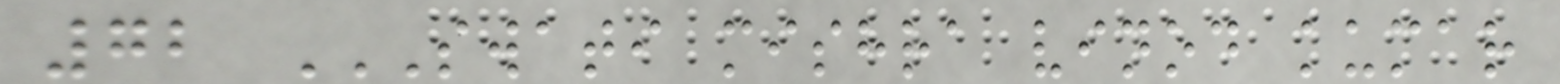72 SWATI MISHRA VINOD KUMAR
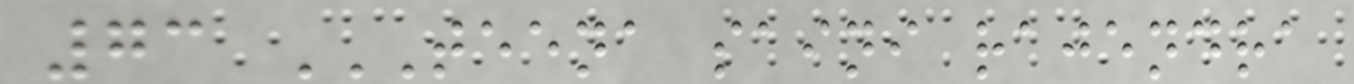73 TEENA SAINI RAJENDRA
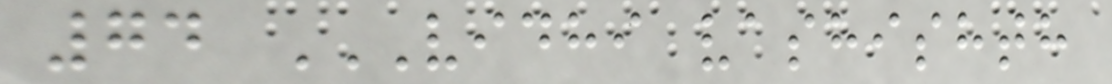74 VIDHI VASHISHTH
